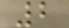2
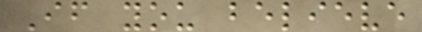If you believe
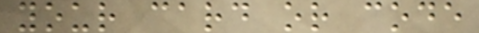your card or code
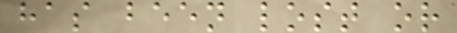has been lost or
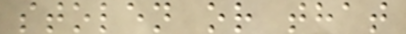stolen or that
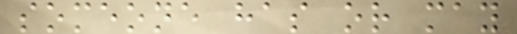someone has or may
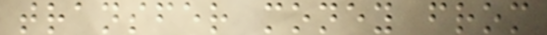transfer money from
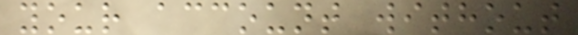your account without
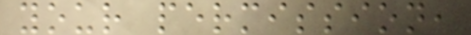your permission,
